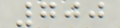700
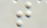t
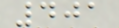401
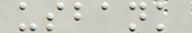usbank
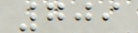709
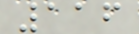116
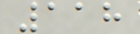118
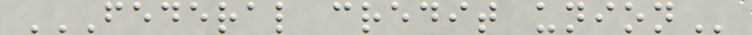FEDERAL CREDIT UNION
